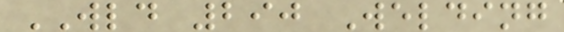WLD 290 Welding
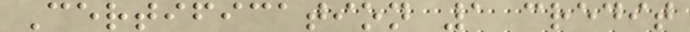Certification 1 credit
